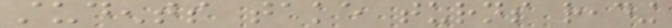students take turns reading
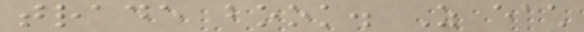trade book. As each
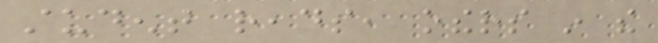student reads, others in the
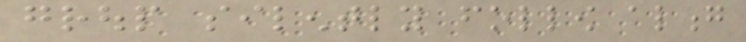group silently follow along
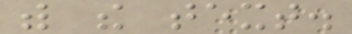with the text.
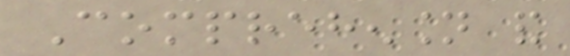Comprehension and
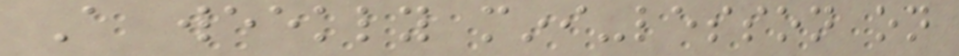A weekly mini-lesson on
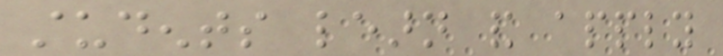students learn and apply
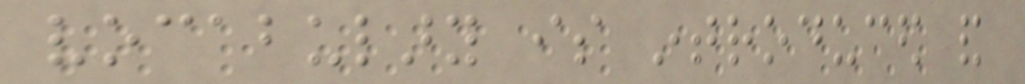vocabulary is introduced and
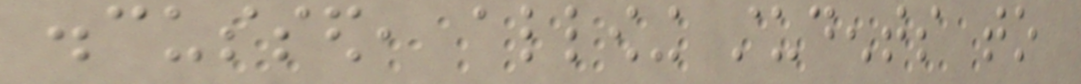discussed, allowing students to
